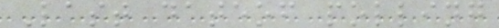Last dateof polling
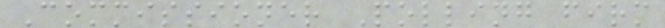Commissioner Polling firm
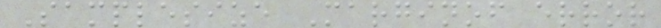Samplesize Marginof error
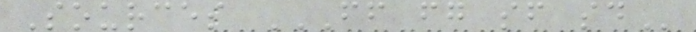Sources FF FG SF SD
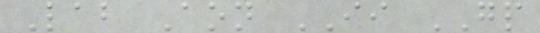Lab Aon II GP
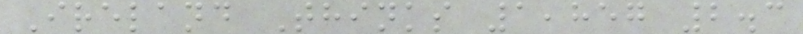Ireland Thinks 1,857 2.3
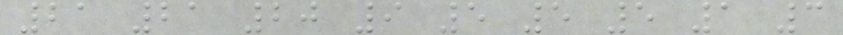21 21 20 9 5 5 5 1 3
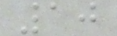10
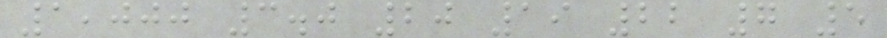1,000 3.0 20 19 22 7 5
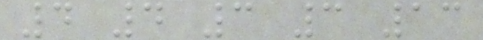4 4 3 3 13
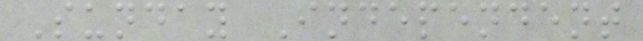Sunday Independent
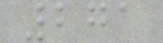271
